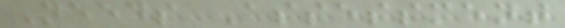Needs Assessment
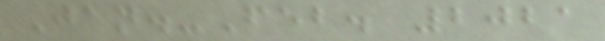Jan.-Feb. 2021
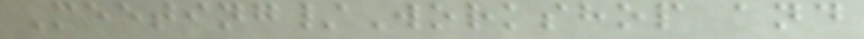Meeting/Workshop and
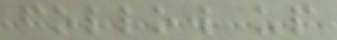follow up
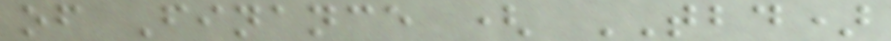of Finance ( TBD)
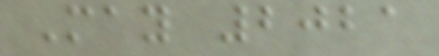May 2021
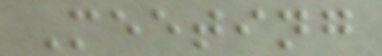Meeting
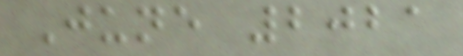June 2021
